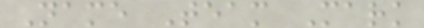Name Team Mark
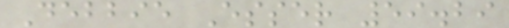Debbie Esser 59.29
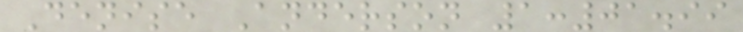Denise Anderson 1:01.99
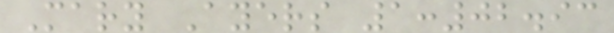Mary Ayers 1:02.93
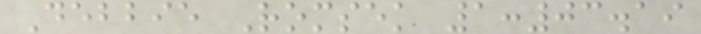Debbie Romsek 1:03.19
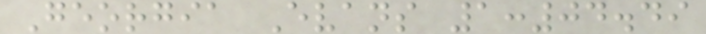Georgia Evans 1:04.49
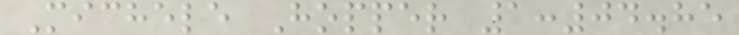Michele Hopper 1:04.85
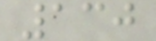130
